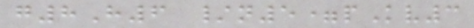g8H6 /n5=pKv3
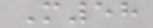M58
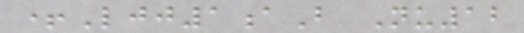+Ljj1aB Nu12
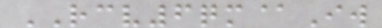RCV6qm@Iw
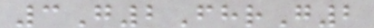3G2FhrG2
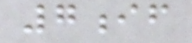7if
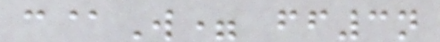c@W= ff3n
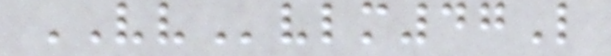VVvlm47L
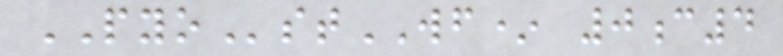PYOstWF* 0c4
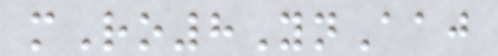mRo8YnAaj
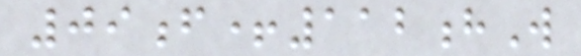09f+112hW
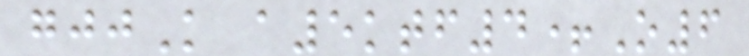gjjK a5ktf4+O6
